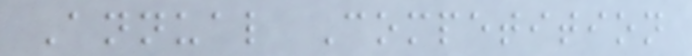Annual Competition
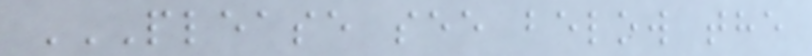PLEASE SEE BELOW THE
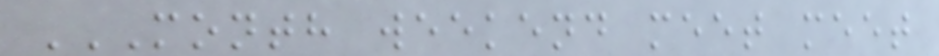MONTH WEEKEND MEET MEET
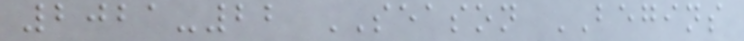2021-22 SEASON BEGINS
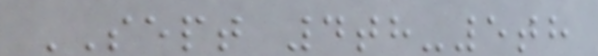SEPT 4th-5th
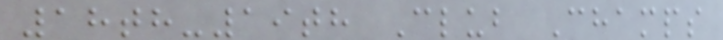18th-19th Club Champs
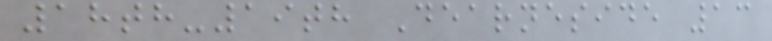18th-19th Dearneside 13
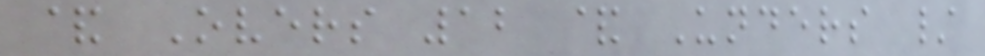& Overs 12 & Unders /
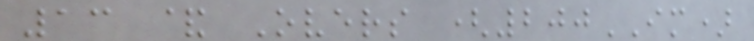13 & Overs (200IM)
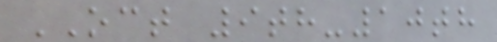OCT 9th-10th
